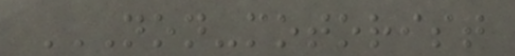NON-MOTORIST
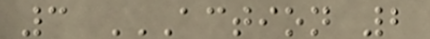3 ACTION 2
